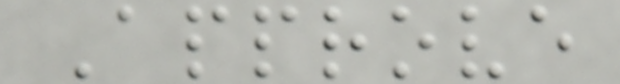Approve
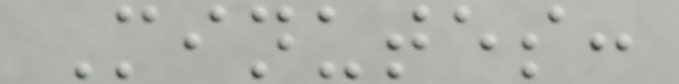Minutes:
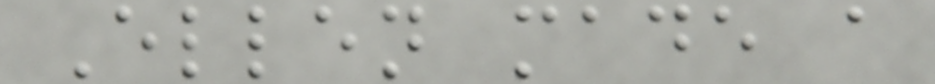Ellen made a
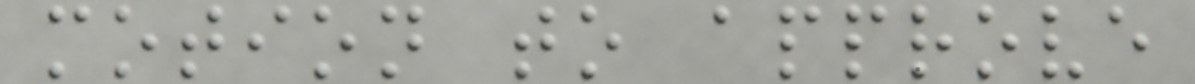motion to approve
